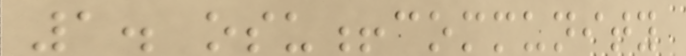1. osu!community
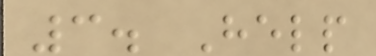3. Help
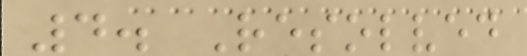4. Resolved
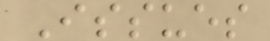Issues
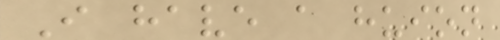I have a huion
